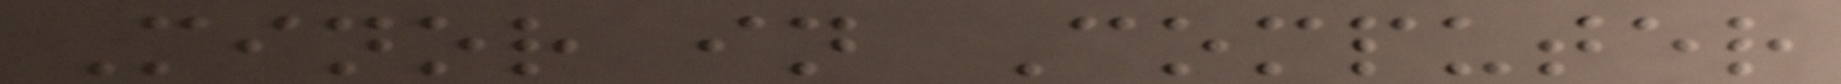Minor in Computer
